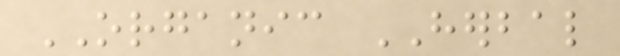ORGANIC HERBAL
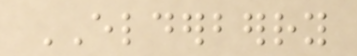ELDERBERRY
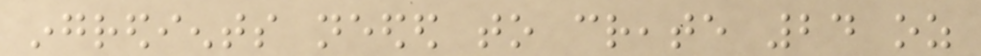ingredients needed to create 24 oz
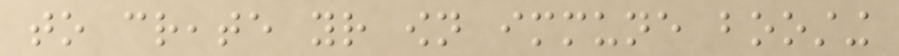to create your own immune boosting
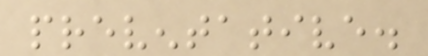preventative.
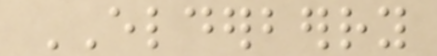ELDERBERRY
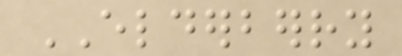ELDERBERRY
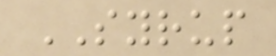SYRUP
